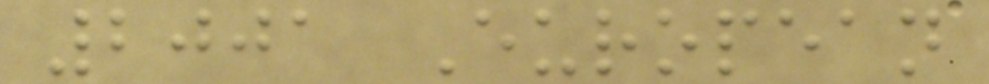2001 European
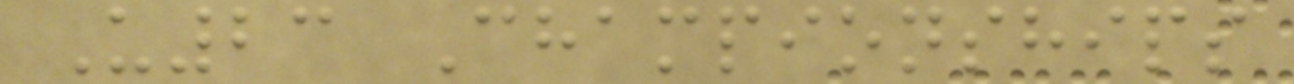U23 Championships
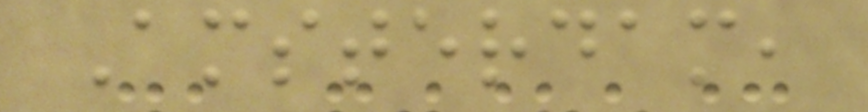Amsterdam,
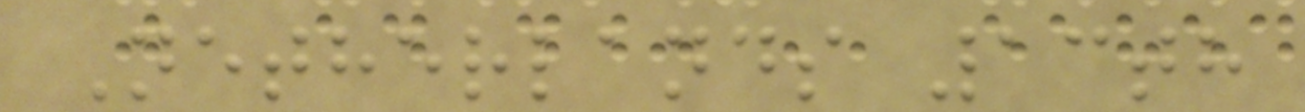Netherlands 13th
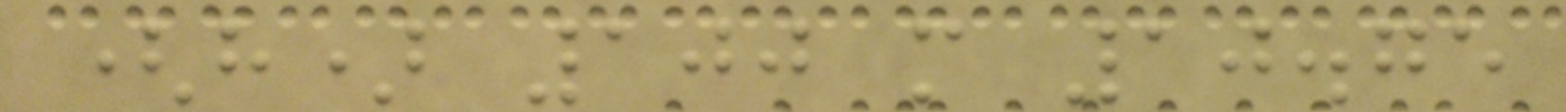(h) 100 m 10.75
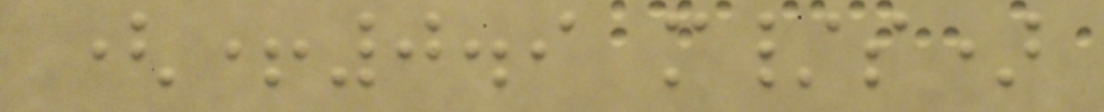(+0.9 m/s)
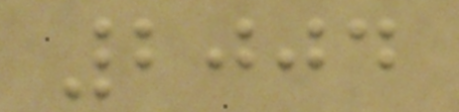2004
